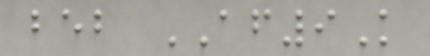beb AF9K
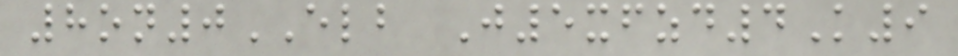8on0ELB J5xfzd4K9
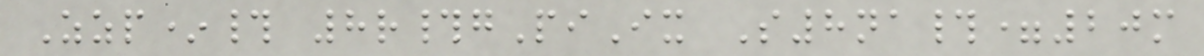Zzp*# 8r#gPiIx S8na#=20m
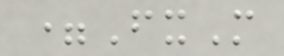=FxM
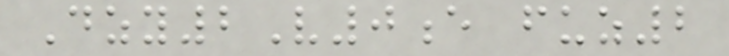Dzy2V0e fuz2
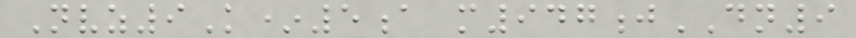Nvz9K*5a m947jDN9
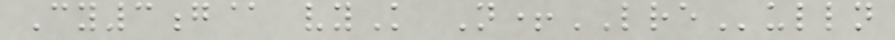Cy3g@ vyK N+LREulln
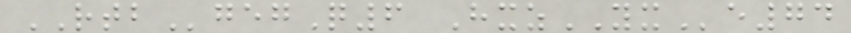RTBgegQ6 HxzYXe74
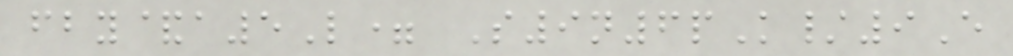fby&a5L= S9n6pK/9E
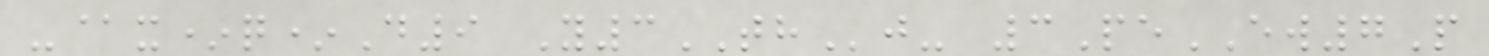-@x*q*D9 Y3THj- 3PeEW7P
